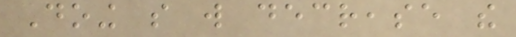Doing so will decrease the
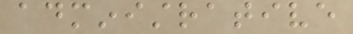administrative
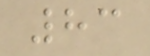83
